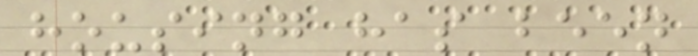housing has been
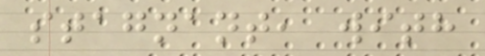stagnant, with
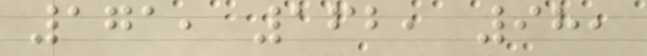171, 162, 98,
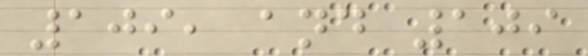109, and 109
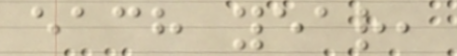each year,
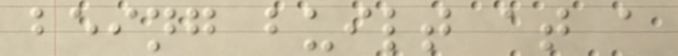being built at a
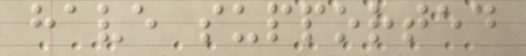have supported
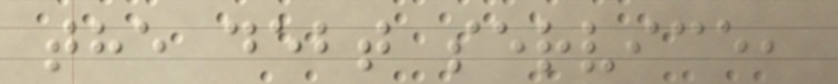the debt service,
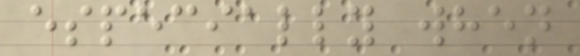especially when
